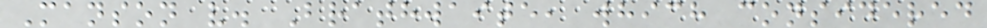Manson v. Brathwaite, which considered
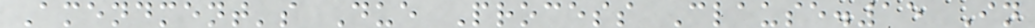Amendment's Due Process Clause.15 In
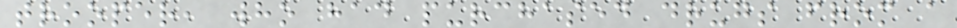trooper, who had purchased drugs from a
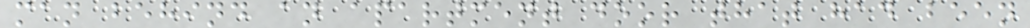man behind an apartment door that had been
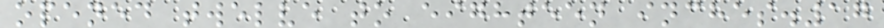opened twelve to eighteen inches.17
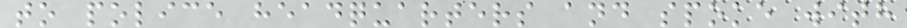to police headquarters and spoke with
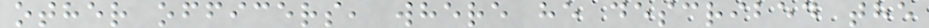other officers, where he described the
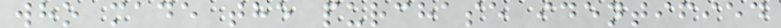who made the purchase identified
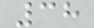38
